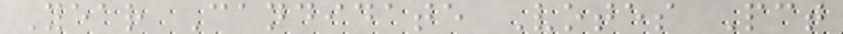Year Candidate Votes Pct
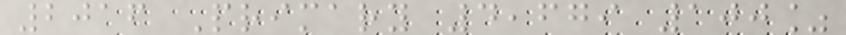2016 Primary 4,679 100%
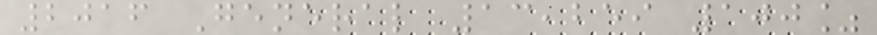2016 General 13,259 100%
